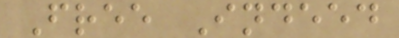Free Indeed
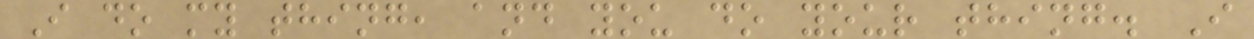I do my thing, and you do your thing. I
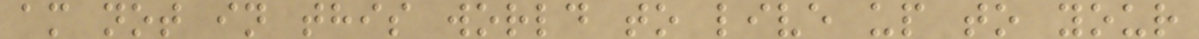am not in this world to live up to your
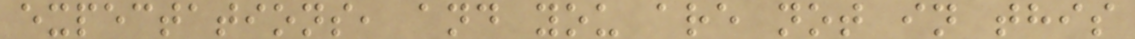expectations, and you are not in this
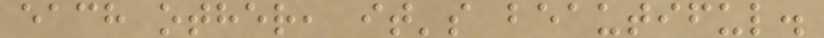each other, it's beautiful.
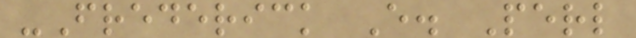-Frederick E. Perl
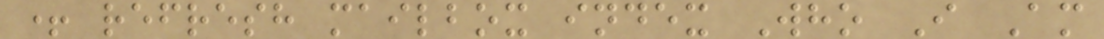+ refresh mailbox index Who I Am
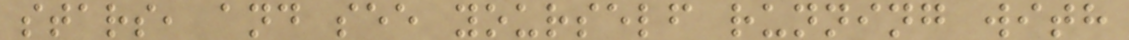stars, and see yourself running with
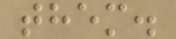them.
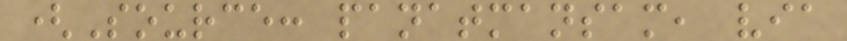(Source: panatmansam, via
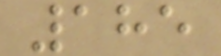185
